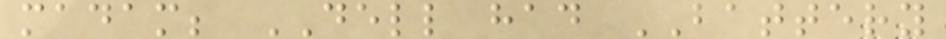madam; DELL had BATTERY
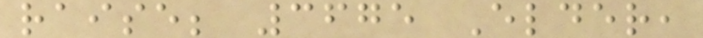raise; 3675 Elder,
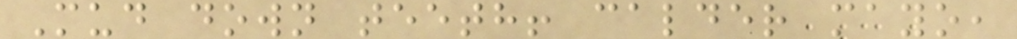Mud down teeth! calder mayo,
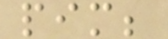pim;
